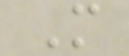M
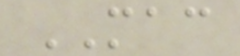MAC
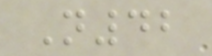N42
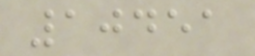10451
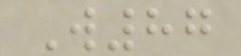W87
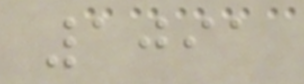1091
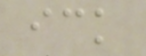ick
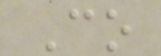Co
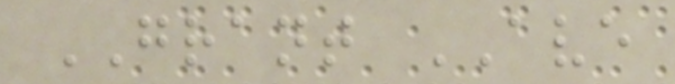GRANT AVE
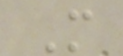M
